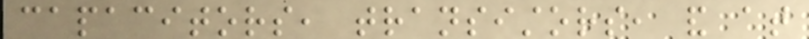capacitors, transistors, and at
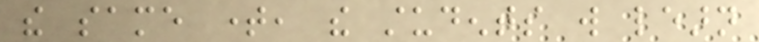the same time, the students will learn
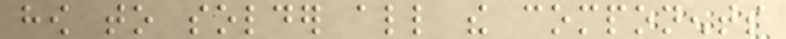how to solder all the components
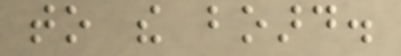to the board.
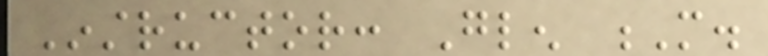Instructor: Glen M.
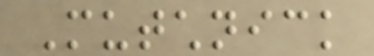Mutchnick
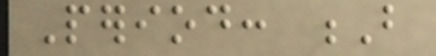Period: B
